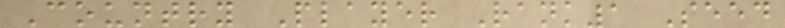Country Player Rank1 Seed
